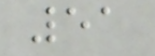51
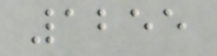1255
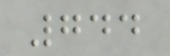744
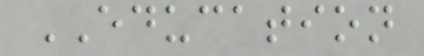EDUCATION
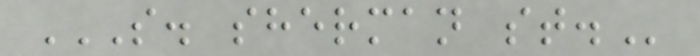S. SHERMAN ST.
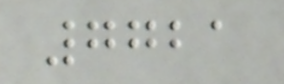7721
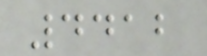4412
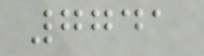7741
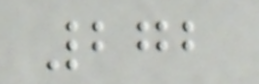272
